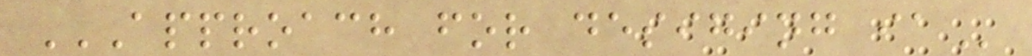APPROACH FOR DESIGING IA
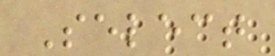Select
